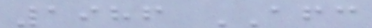1986 AFC
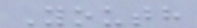Youth
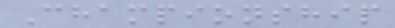Championship
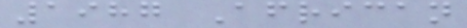1987 African
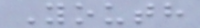Youth
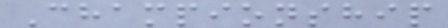Championship
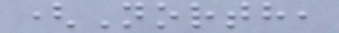(North,
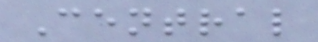Central
